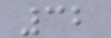32
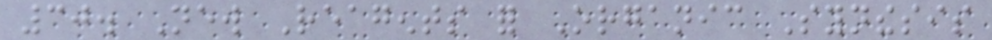30. New Reagents for Organic Synthesis
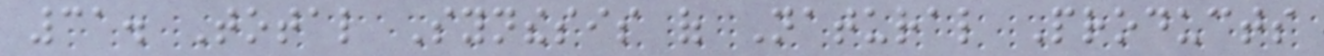31. Total Synthesis of Natural Products
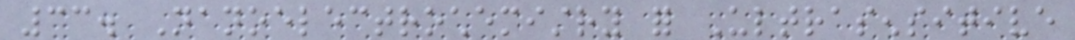33. Nanoelectrochemistry for Ultrasensitive
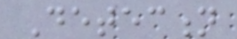Detection
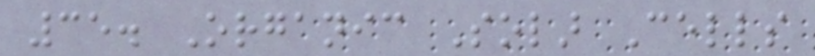35. Organic Solar Cells
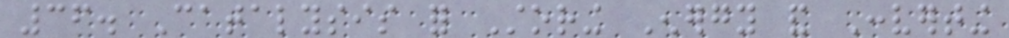36. Catalysis for Storing Energy and Converting
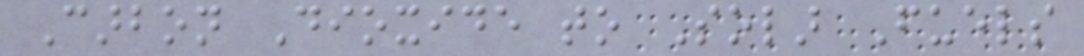Carbon Dioxide to Solar Fuels
